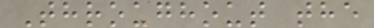Throughout the
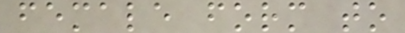female form to
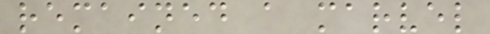remained a marvel
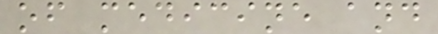of medicine and
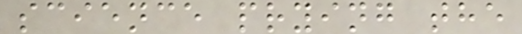science prying the
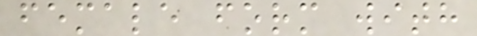female form with
